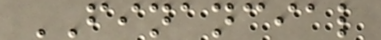FINANCIAL
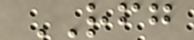RFG
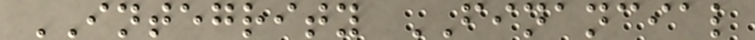INTEGRITY FINANCIAL
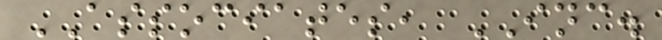ASSOCIATES, INC.
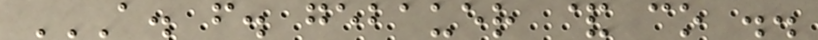A. F. GEBAUER & CO ..
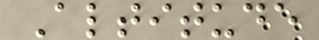Altitude
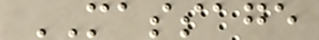MASSAGE
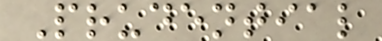Prudential
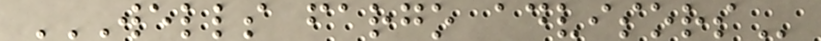WELLS FARGO ADVISORS
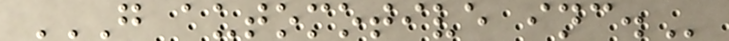G AUTOMOTIVE INC.
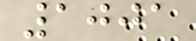1001
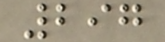297
